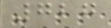727
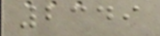2349
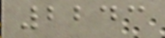2243
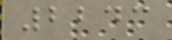2243
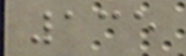135
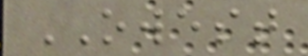OWEST
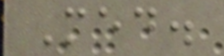Med.
